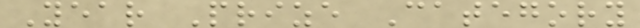Year Prize Category
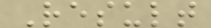Result
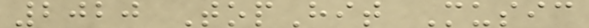2020 TopHit Music
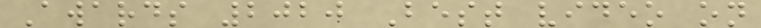Awards 2020 Best video on
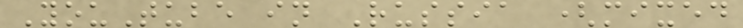YouTube in Russia (mixed
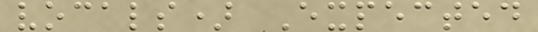vocals) Expected
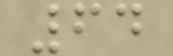64
